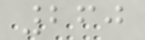260
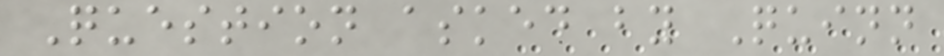Question asked by Quinn
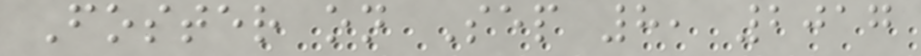Foster on Sep 8, 2017
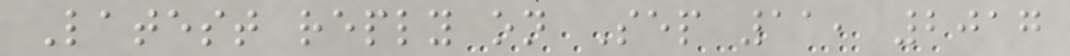Latest reply on Sep 11, 2017
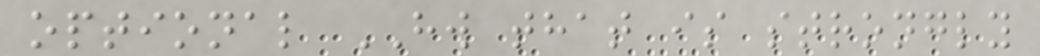optional HW that is strongly
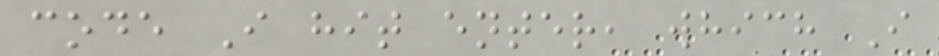code I hit enter, which I
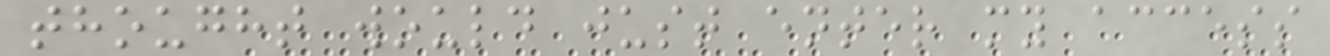thought would just enter my access
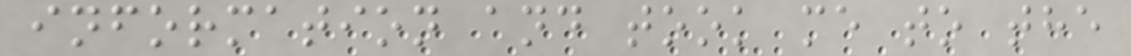information and took me to the
